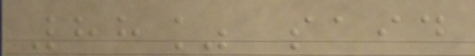88% said
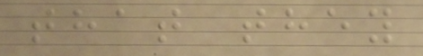that they
